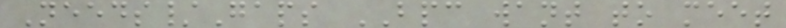Needs/Gaps BPC want to meet
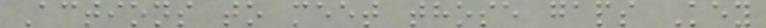Actions to meet those gaps Key
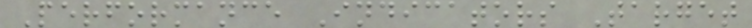Performance Indicators Target
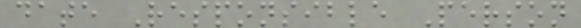date Responsible Person
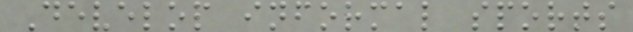Develop informal sports
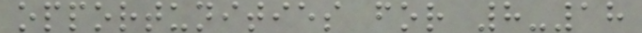opportunities for 8-18
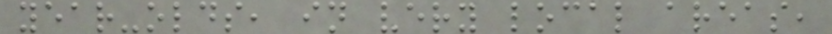year-olds, in very local areas,
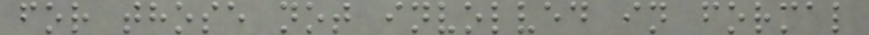for those not involved in formal
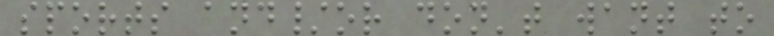sports and/or don't want to
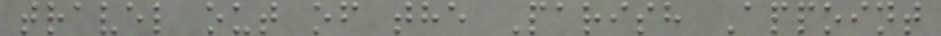travel out of the Parish Appoint
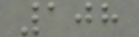108
